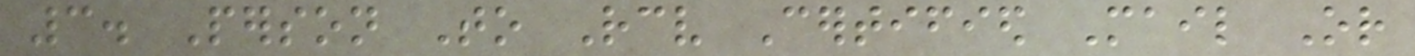3. Person To Receive Certified Mail Or
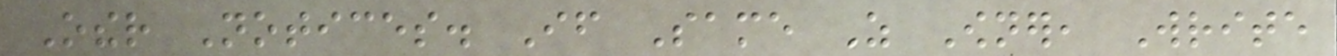Other Notices. If Same As Owner, Write
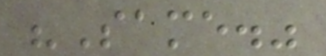"Same."
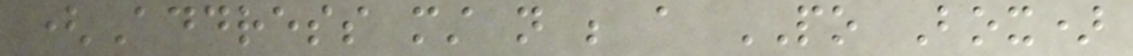(Address must not be a PO Box)
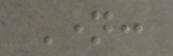Name:
